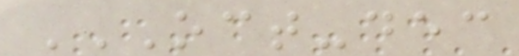OCT-DEC
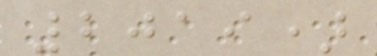2019)
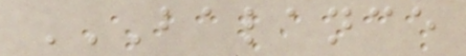BALANCE
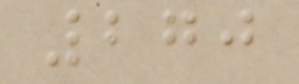270
